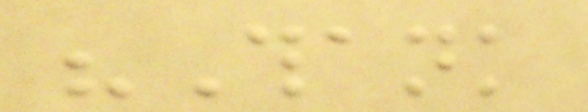"Thank
